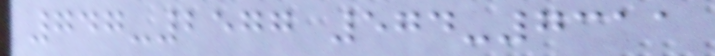747-2577 574-7311
